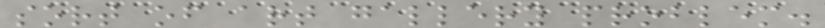sort of art gallery problem.
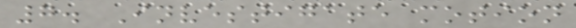7. Investigate motion
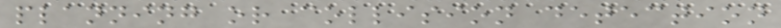planning or collision detection
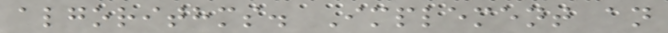algorithms. Implement an
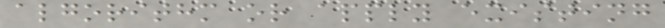algorithm or apply existing
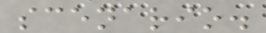scenario.
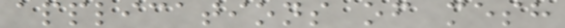applications of mesh
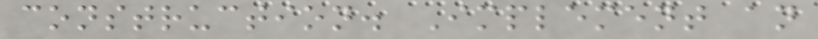construction. Implement an
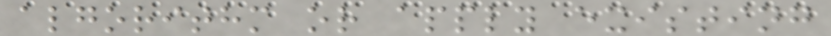algorithm or apply existing
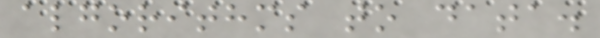algorithms to data.
